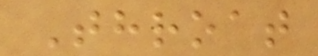Throat
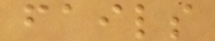fails
